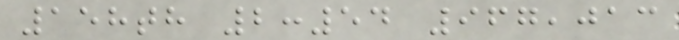158th 2:54 967,013
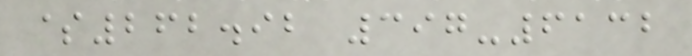$262.92 397-6132
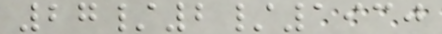27/2/1930
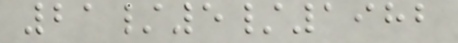21/5/1982
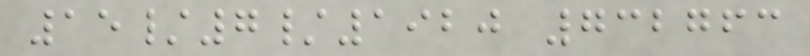15/7/1920 732763
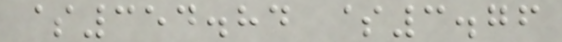$354.84 $3.76
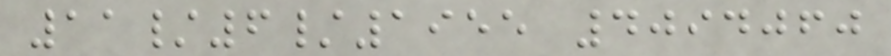11/6/1955 4094060
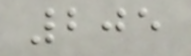205
